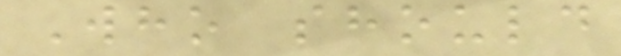Who should
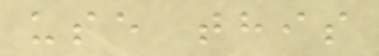use this
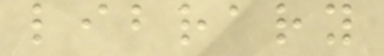library
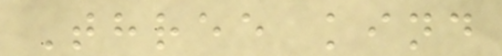Three kind
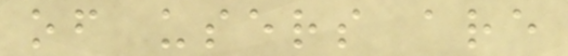of users are
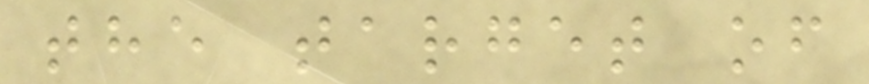the target of
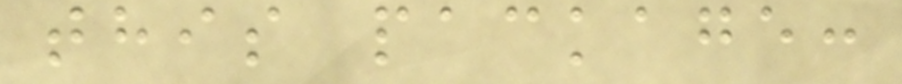this package:
